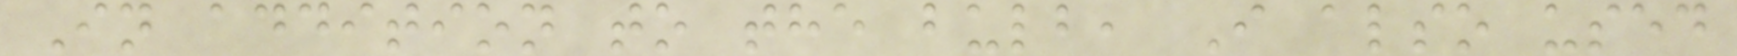In addition to the bulb, I also used
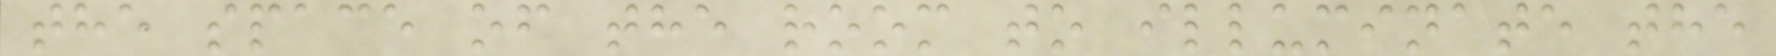the space of the room to illuminate the
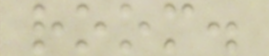room.
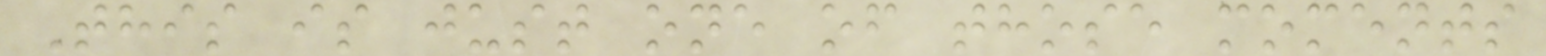This is just one of those moments
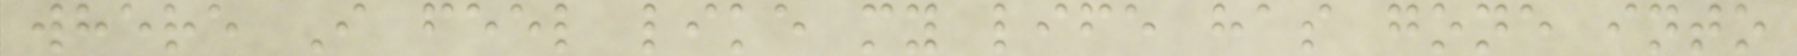where I feel like my life has gone into
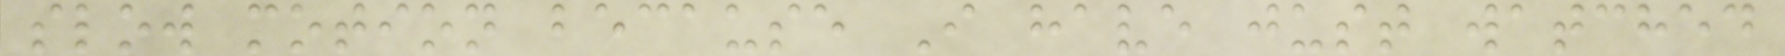slow motion because I have just watched
